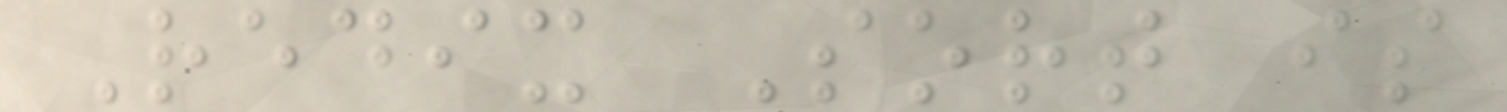Redix Sort is
